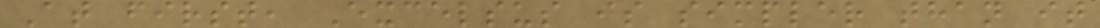At first, Excelsus is simpler than it
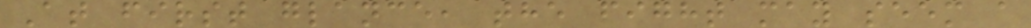At first glance, the fight may seem a
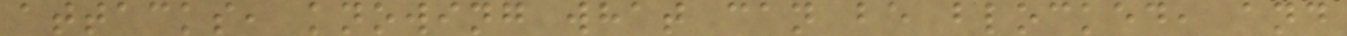attacks, knowing what can be blocked, and
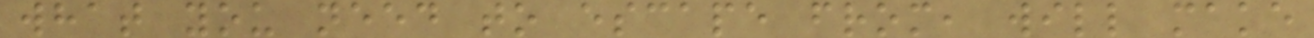what you need to escape from, will make
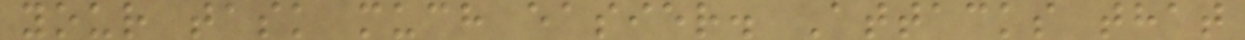your task much easier. Attacks that
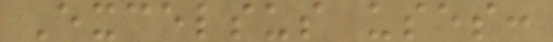Excelsus uses:
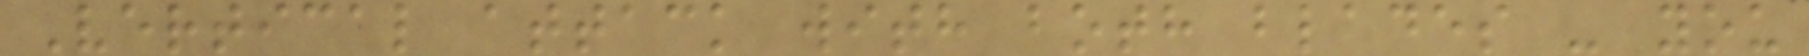Vertical attack with both blades - you
